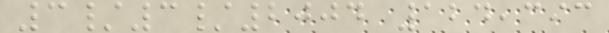3/3/2004 124,393
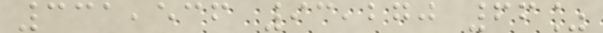331,536 93,270 66%
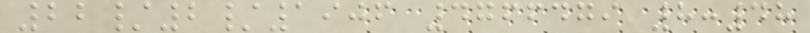22/2/1906 4766479 8:48
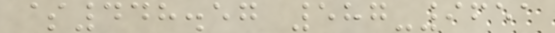$448.57 587-9651
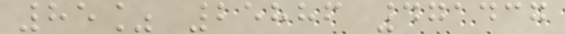85% 25886 471437
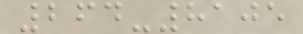264-8105
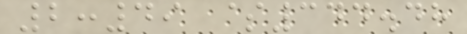2:49 $344.48
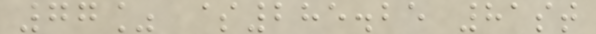77% $285.25 81st
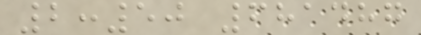2:50 681487
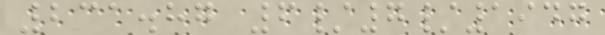231.87 6/7/1947
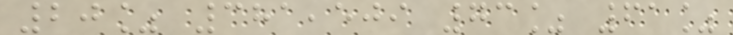20% 381,509 73% 61%
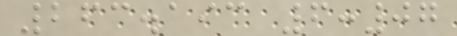263.193 6:07
